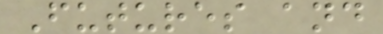Futures and
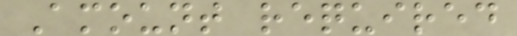Amount required
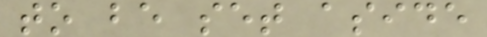to be set aside
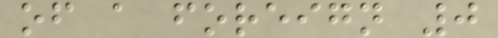of a foreign 0
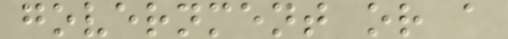government or a
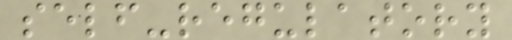self-regulatory
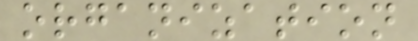organization
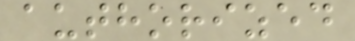authorized
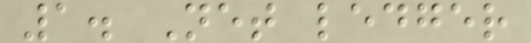1. Net ledger
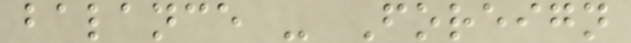balance - Foreign
